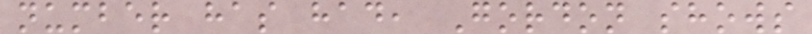number has had, Gordon shows
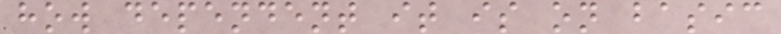how dependent it is on basic
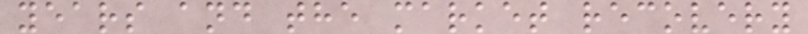years and the market recovery
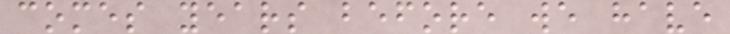comes years before we have
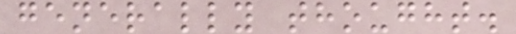generally thought.
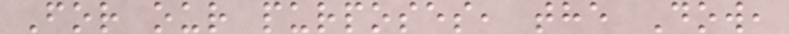For our purposes, the Dow,
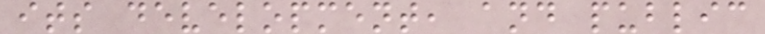its development, and public
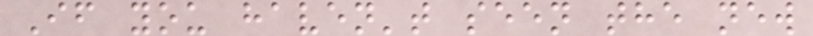If you haven't seen the new
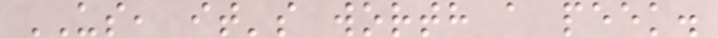US, it's worth a peek.
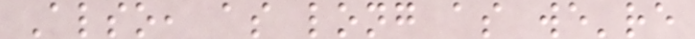Also, as long as we're
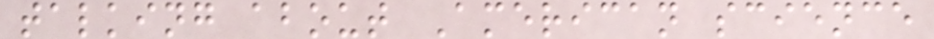talking about American science
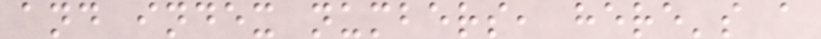and index numbers, here's a
